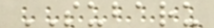SUBARU
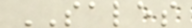SALES
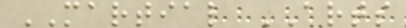MARTIAL ARTS
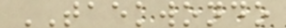TAEKWONDO
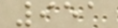951
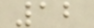12
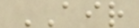AIR
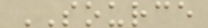SOURCE
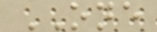ONE
